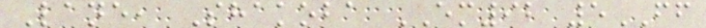Lane, Shakoba EM92 5FF
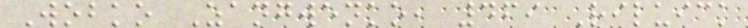Wobko Zangwenko, 469 Riluick
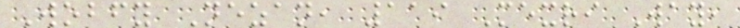Wobfy Nezan, 119 Mexri Way,
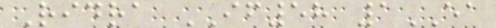Ridra IF58 1EA
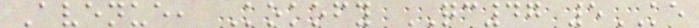Avenue, Kokofy QC47 5KE
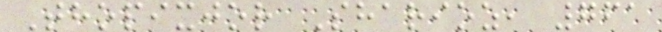Thopixjor Sharioz, 761
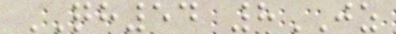QH54 8JZ
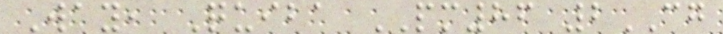Way, Quiba PM86 2CG
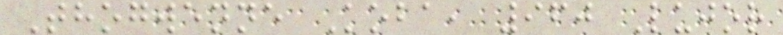Thogwenne Koba, 960 Lujor
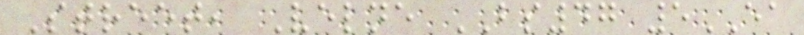Street, Velne BS47 5EA
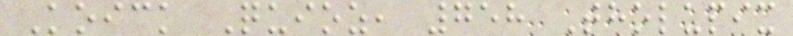Koick Quioz, 758 Tholupix
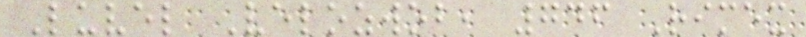Luvel Velozwob, 746 Rimex
